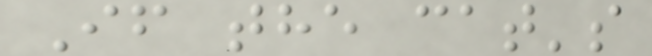If the cat's
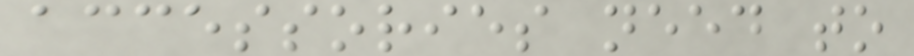accessories need to
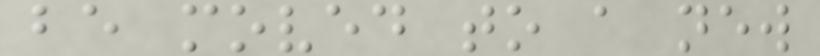be moved to a new
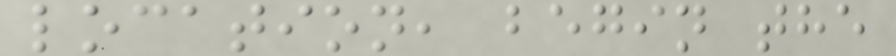location, begin the
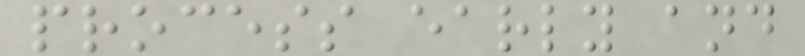process early and
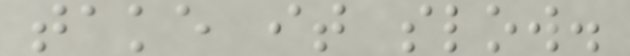take it slow.
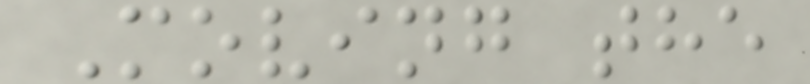Moving the
